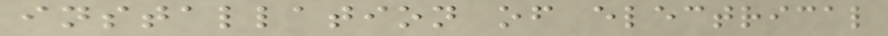installation of electrical
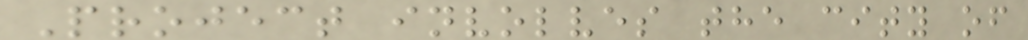Project involves the city of
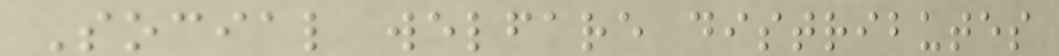Social welfare distributes
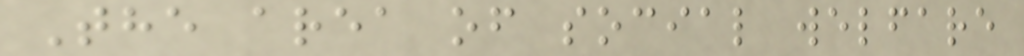The area of social welfare
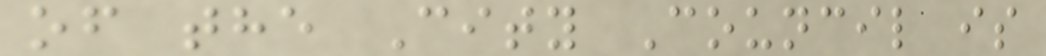of the City Council is
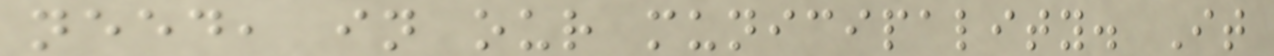need, in our municipality. It
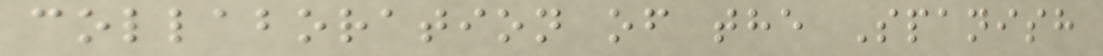collaboration of the Spanish
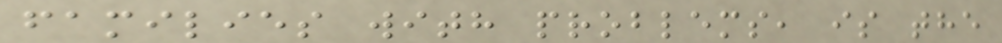families with problems, is the
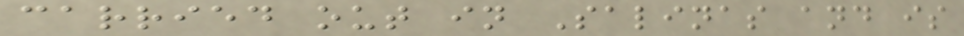carried out in Salinas and is
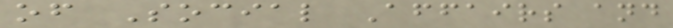of Social Affairs and
